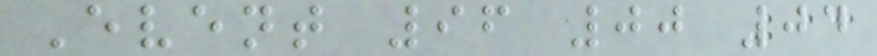Event 96 00 04
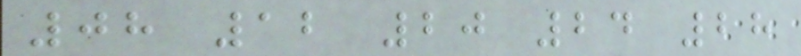08 12 20 24 28
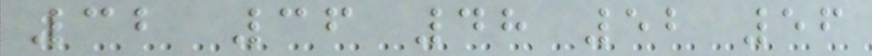32 36 48 52 56
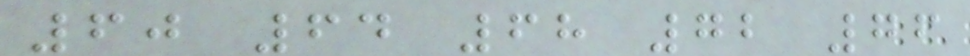60 64 68 72 76
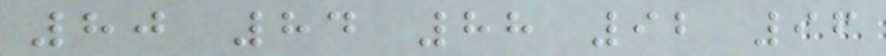80 84 88 92 96
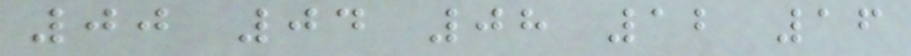00 04 08 12 16
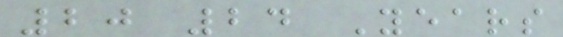20 24 Years
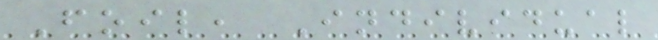Foil, Individual
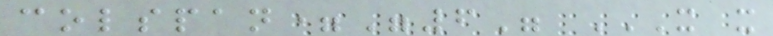colspan="6" X X
